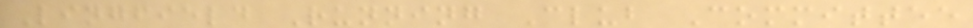Lingfield Running Club Committee
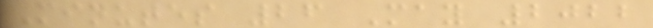Minutes 26 May 2022
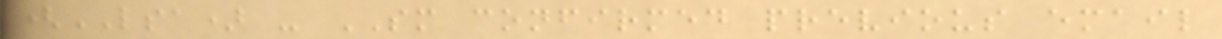(LSA) - SM confirmed previous email
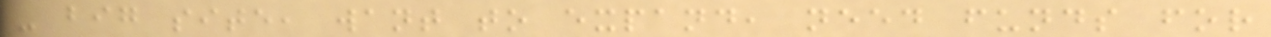- big site, want to expand, need funds for
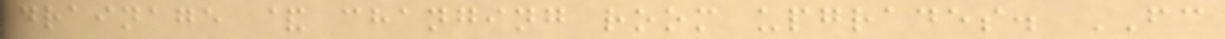drainage & changing room upgrades. FC
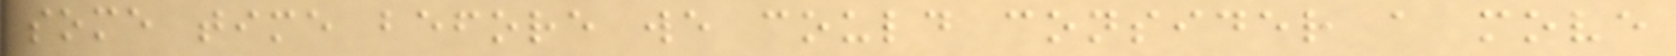some time before we could consider a move
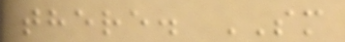there. SM
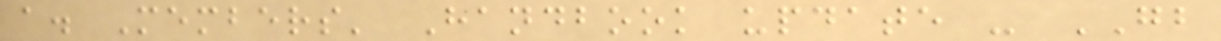a. Members' Handbook update - GB
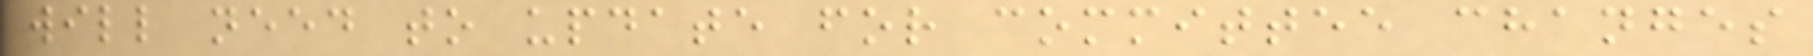will need to update for committee changes
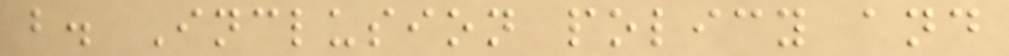b. Inclusion policy and
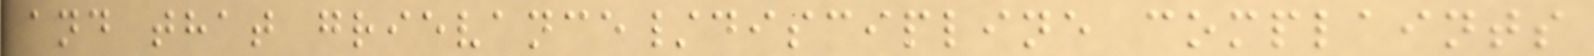and that grievance/discipline complaints
